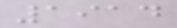1914
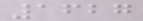1627
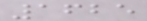1625
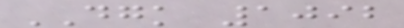DGK 1092
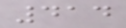414
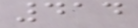414
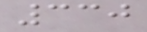330
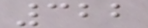322
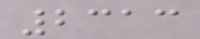2313
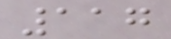117
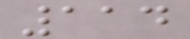114
